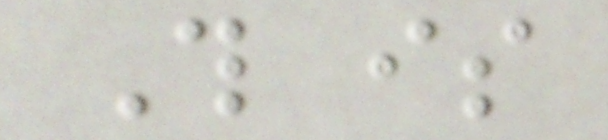This is
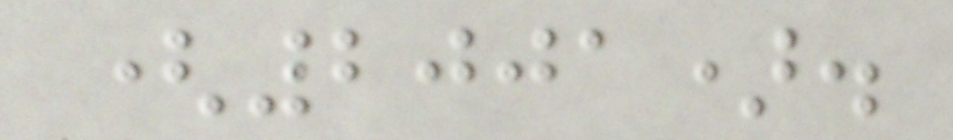(2001).
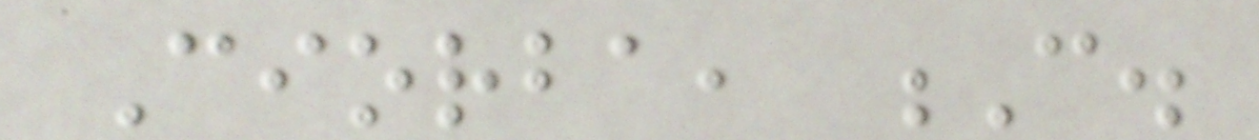Ciorba, C.
